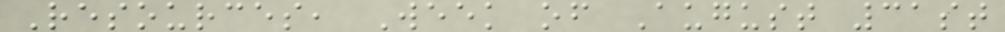Resources, Week of August 31st
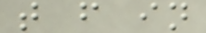t f in
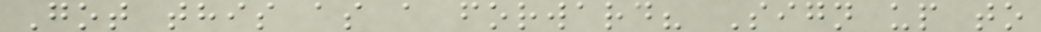Got this as a forward? Sign up to
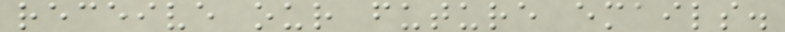receive our future emails.
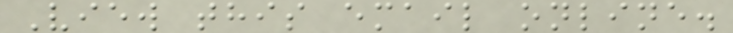View this email online.
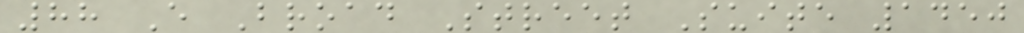88 E Broad Street Suite 1450
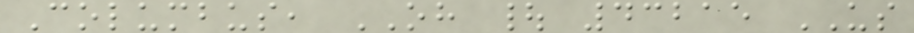Columbus, OH | 43215 US
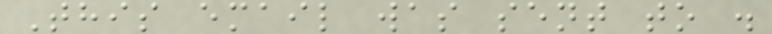This email was sent to .
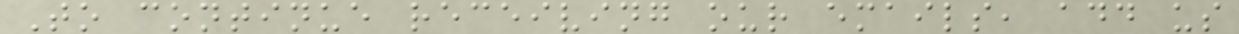To continue receiving our emails, add us
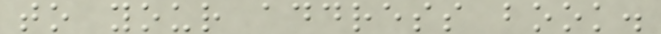to your address book.
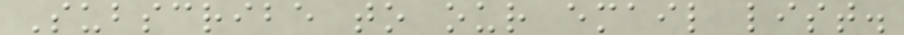Subscribe to our email list.
